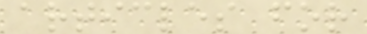articles for
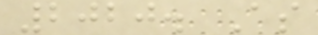2020. As
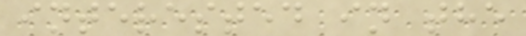interested in the
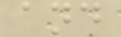and
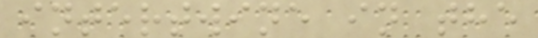intertwine in the
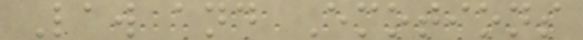Law and Emotions
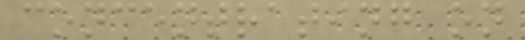concentrating on
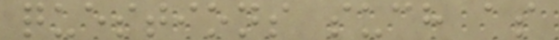questions such as
